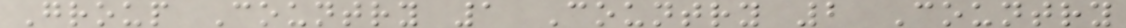Group Country 1 Country 2 Country
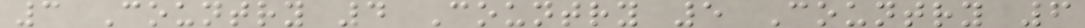3 Country 4 Country 5 Country 6
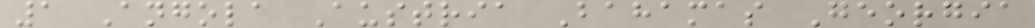1 Angola Austria Bahamas Georgia
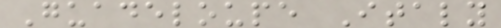Guadeloupe Italy
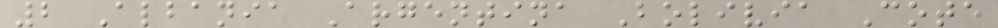2 Albania Argentina Bolivia Cote
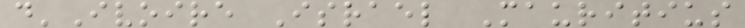d'Ivoire Israel Mauritius
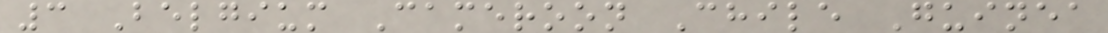3 Belgium Cameroon Chile Guinea
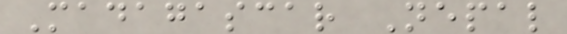Madagascar Nepal
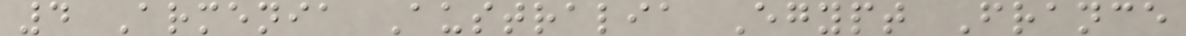4 Armenia Australia Egypt France
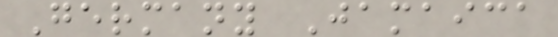Germany Jamaica
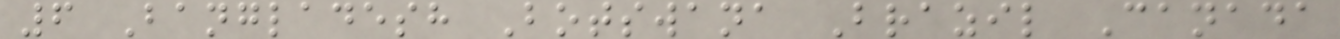6 Bangladesh Botswana Brazil Canada
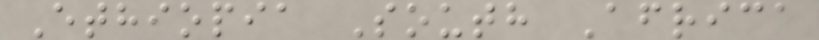Ethiopia South Africa
